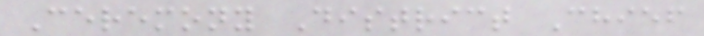Ceremony District Chief
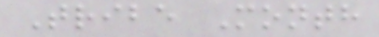Tribe Month
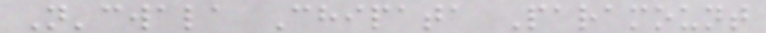N'cwala Chipata Paramount
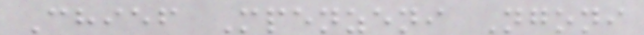Chief Mpenzeni Ngoni
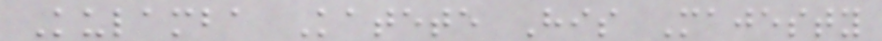Kulamba Katete His Majesty
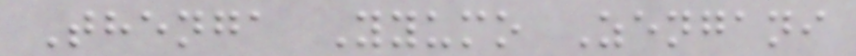Thenga Yyumo Zengani
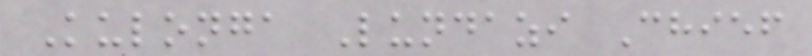Kulonga Lundazi Chief
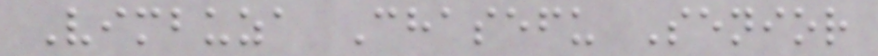Vimbuza Chasefu Senior
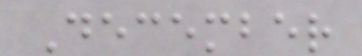December
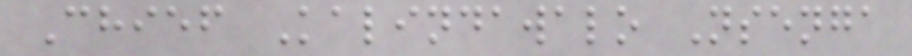Chief Kalindawalo Nsenga
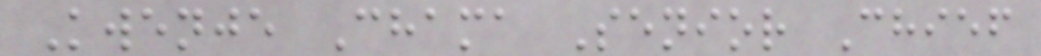Kwenje Chama Senior Chief
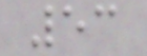53
